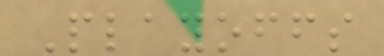Playoffs
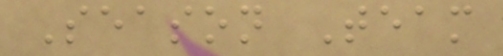Season Team
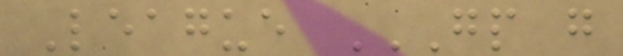League GP G
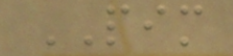PIM
